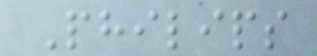Philips
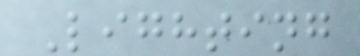Lighting
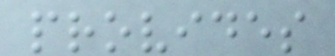provides
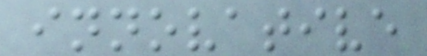innovative
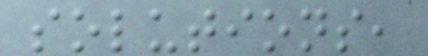solutions,
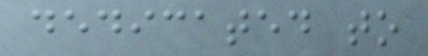dedicated to
